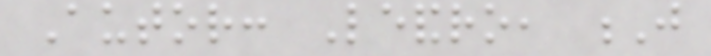Autor: Leandro, J
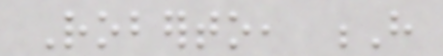Roberto, H
